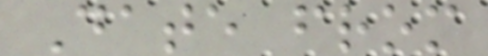Date from
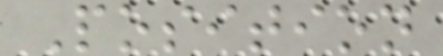Position
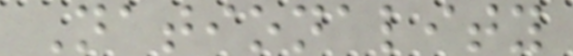Nationality
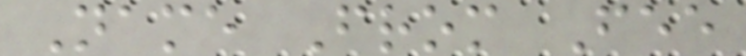Name From Fee
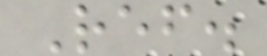Ref.
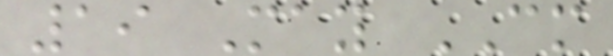19 May CM
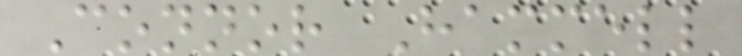Connor Hammell
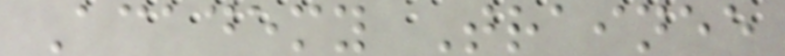Academy Trainee
